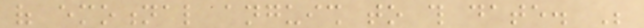of emotional anguish to this date. Be
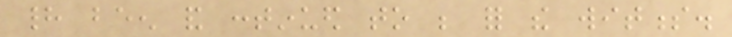had been and continued to be for the witness.
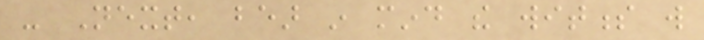- Next, bear in mind the witness will
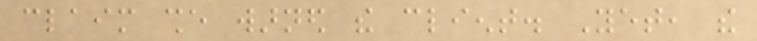claim she warned the client. Yet, the
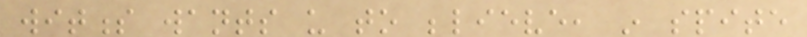witness wants us to believe, in spite
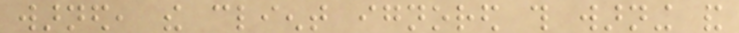warned, the client ignored this warning and
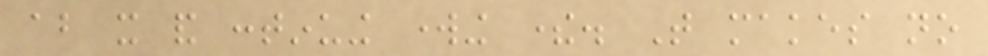about it and continuing working there. That makes no
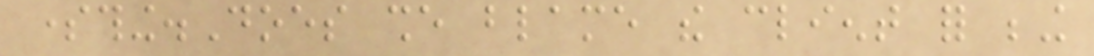something.Does she blame the client for being
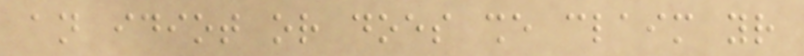an idiot or does she claim your
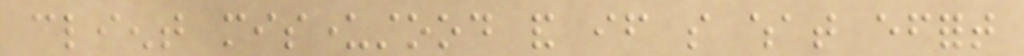client misunderstood and if so what effort
